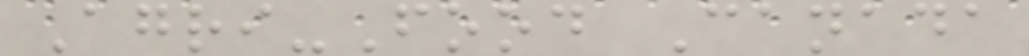Agri-Food Canada
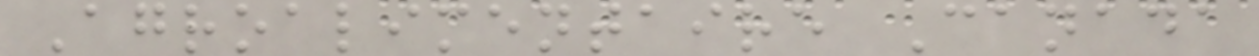Agroalimentaire Canada
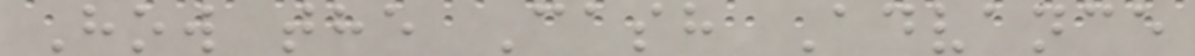How the Cash Advance
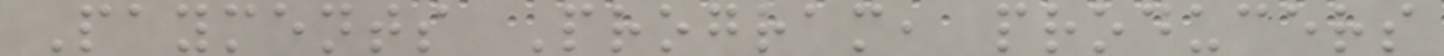Payments Program, producers
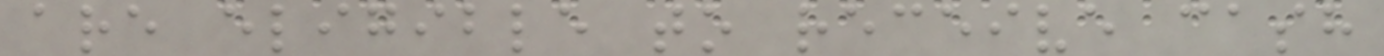are eligible to receive cash
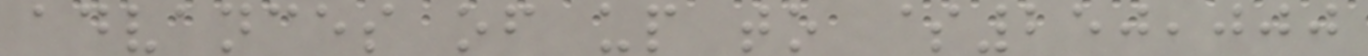advances of up to $250,000
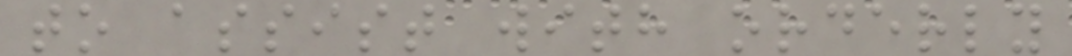to assist with orderly
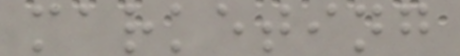marketing
